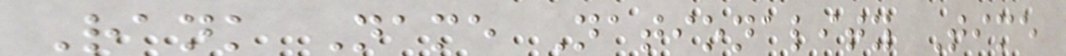Rank Name Nationality Time
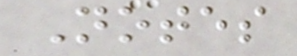Notes
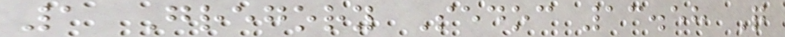1 Gregory Sedoc 13.58 Q
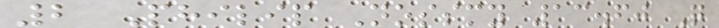2 Philip Nossmy 13.60 Q
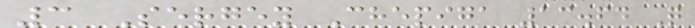3 Sergey Chepiga 13.64 Q
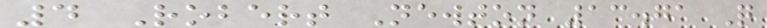4 Robert Newton 13.71 Q
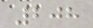208
